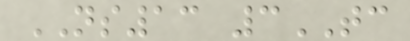NS13 3TC
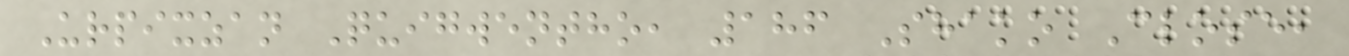Urpixzan Quigwentho, 186 Shako Close,
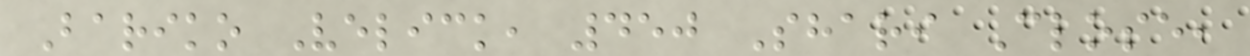Bariko Velick, 450 Shari Close,
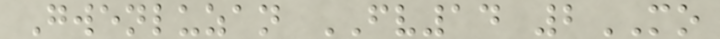Gwenluzan FV14 2MO
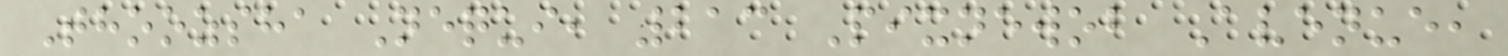Thoozsha Nequi, 213 Pixnewob Avenue,
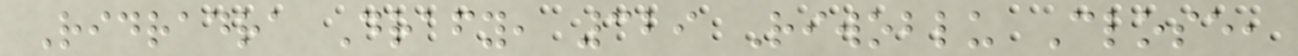Ridradra Drafy, 329 Riwoblu Close,
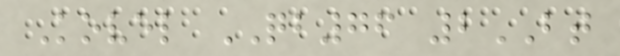Kovel QB76 2BT
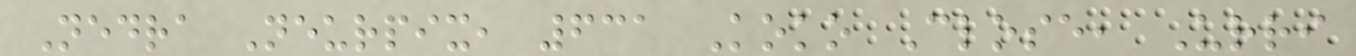Nedra Neurpix, 631 Koko Close, Urri
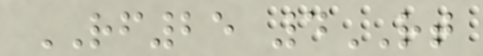RF25 4RT
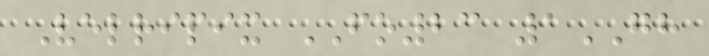Velripix FO23 1GH
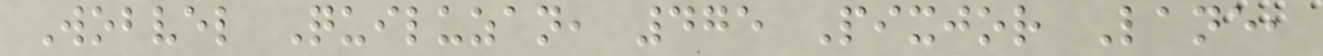Wobvel Quiluzan, 475 Pixjor Lane,
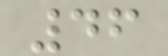46
